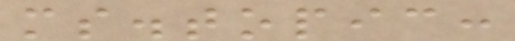ms.topic:
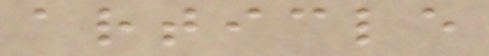article
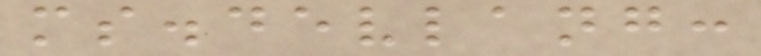ms.devlang:
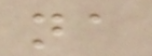na
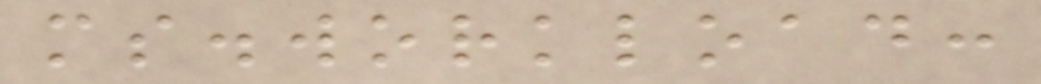ms.workload:
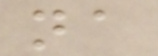na
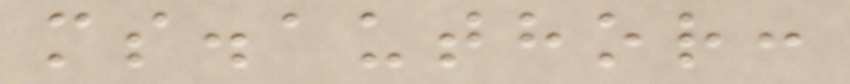ms.author:
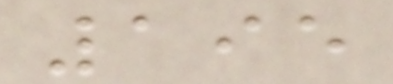195
